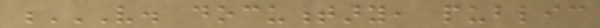V. DOCUMENTARY, PUBLIC
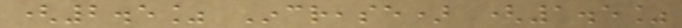(2.5% Increase) (1.5%
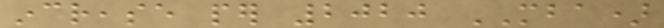increase per 2020 MBA)
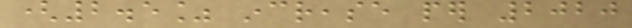(2.5% increase per 2020
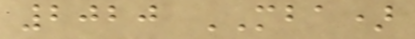2020 MBA)
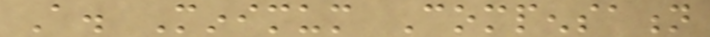A. Minimum Compensation
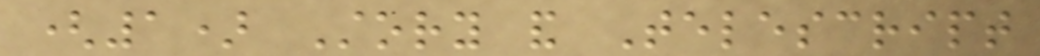(1) Story and Telescript
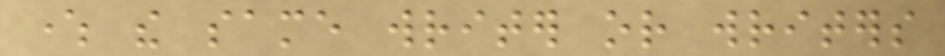where the same writer or writers
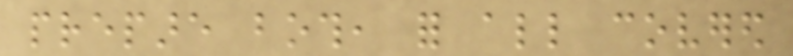prepare both, for all covered
